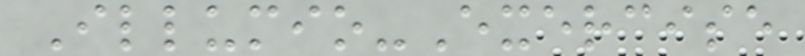Illumio-Exercise
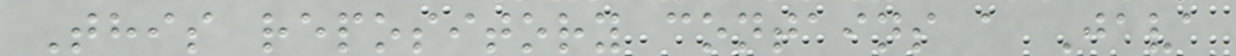This repository contains a Java
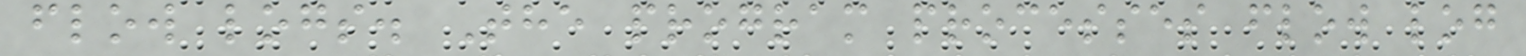flow logs. The program processes flow log
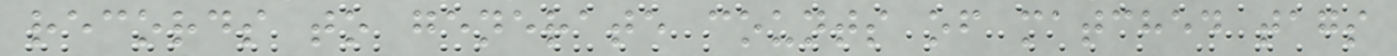records to generate counts of matched tags
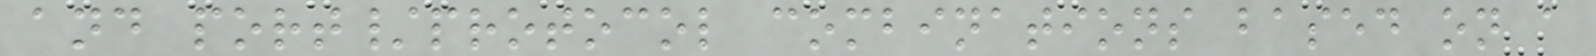and port/protocol combinations based on a
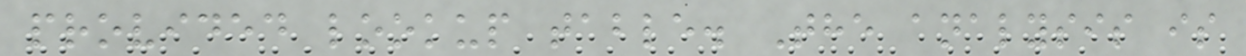provided lookup table. The analysis is
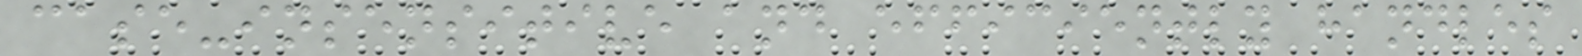case-insensitive and efficiently handles
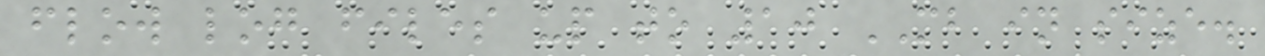flow log files up to 10 MB in size.
